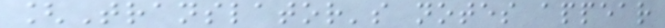[Translator's notes appear
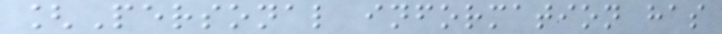[Personal information has
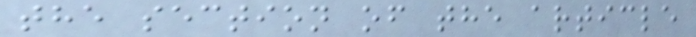the section of the article
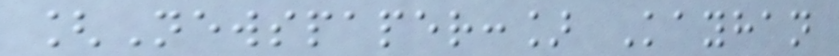[Newspaper:] Kayhan
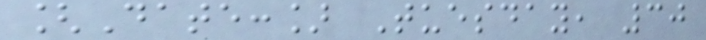[Date:] Tuesday, 30
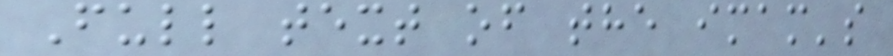Full text of the imam's
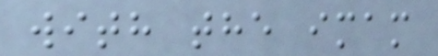with the imam
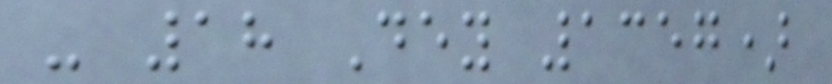- 18 Dey 1357)
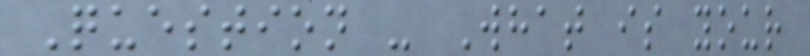Question - What is your
